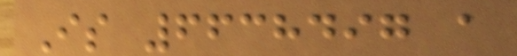Is 6638497 a
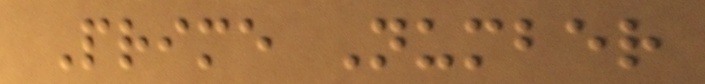Prime Number
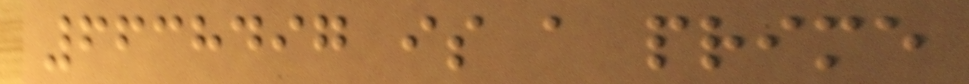6638497 is a prime
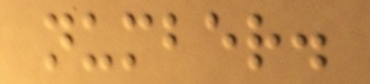number.
